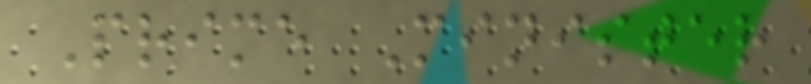Prime Minister
